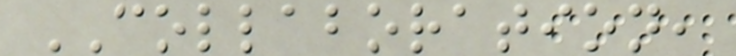COLLABORATION,
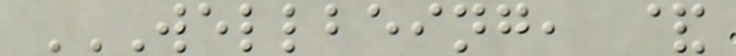WELLBEING, &
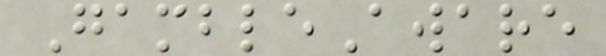GambleAware
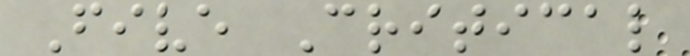Five Critical
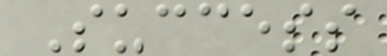Success
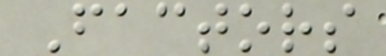Factors
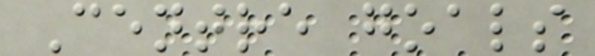Centre goals
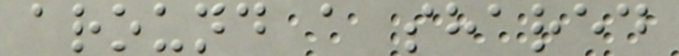around a shared
